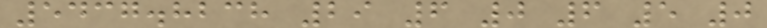5437.8238 29 6 0 6 5 0
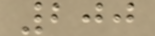200
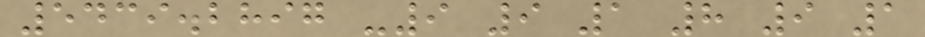5439.2897 -9 9 1 8 9 1
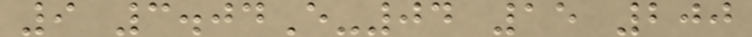9 3.04E-04 15 200
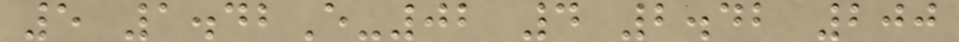5 1.42E-02 4 2.42 200
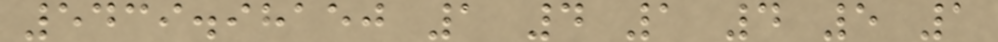5439.98150 1 4 1 4 5 1
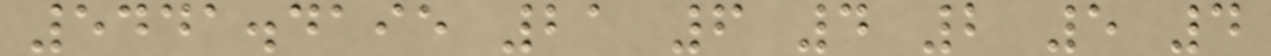5441.4195 21 6 4 2 5 4
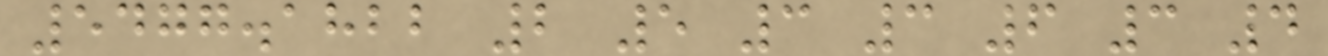5477.1822 2 5 3 3 6 3 4
